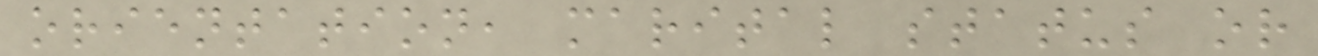orientation, marital status or
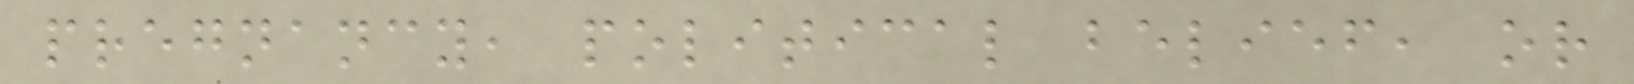pregnancy, political belief, or
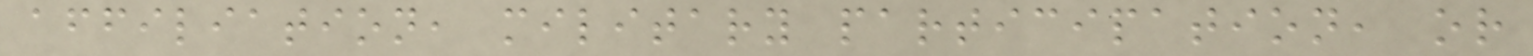affiliation, military participation, or
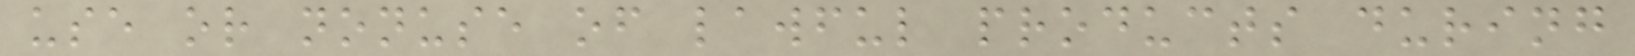use or nonuse of lawful products during
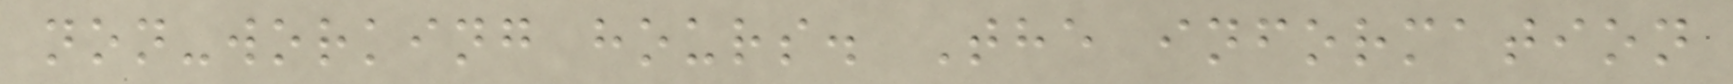non-working hours. The information
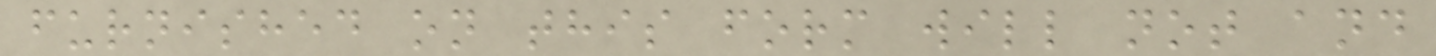furnished on this form will not and
